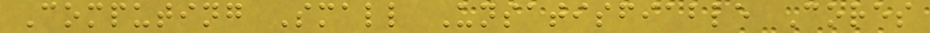Computing Small Unsatisfiable Cores
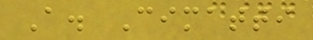A. Cimatti
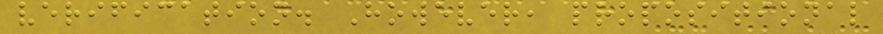verification. However, propositional
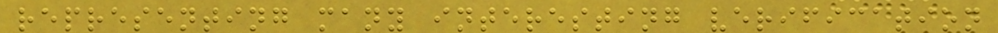representing many interesting verification
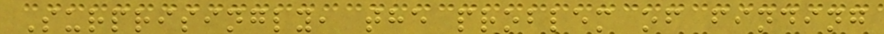Surprisingly, the problem of finding
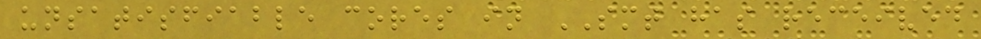unsatisfiable cores in SMT has received
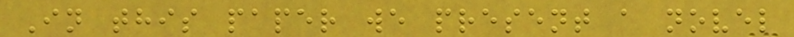In this paper we present a novel
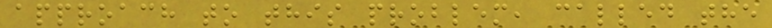approach to this problem, called the
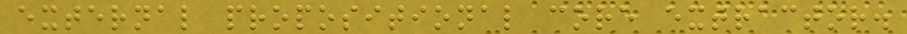external propositional core extractor.
